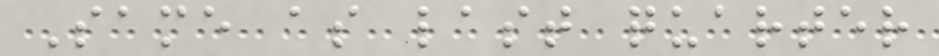Same as last quarter
